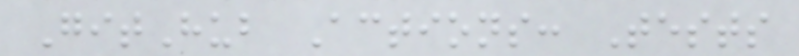GitHub Actions: Tests
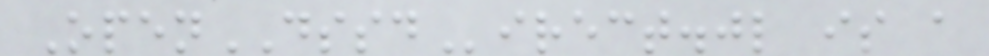OpenDSSDirect.jl is a
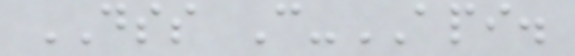DSS C-API.
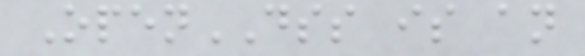OpenDSS is an
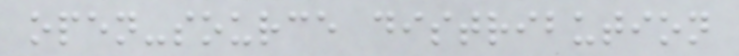open-source distribution
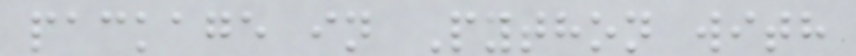package in Python with
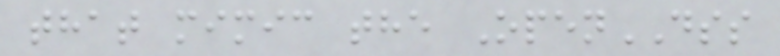that mimic the OpenDSS
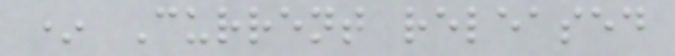* Current released
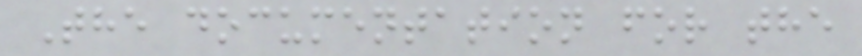The documentation for the
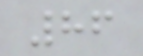86
